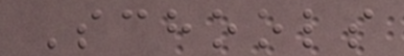Schools
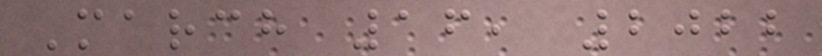March 16, 2022
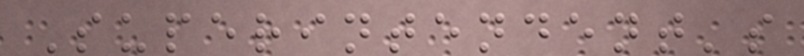Superintendent's
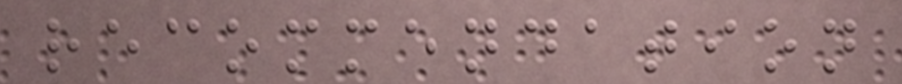recommendation
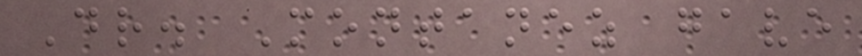Dr. Montanez gave
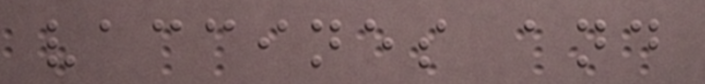vaccines and
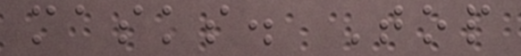masks. Top
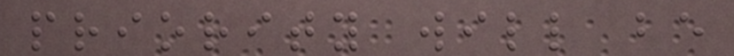priority will be
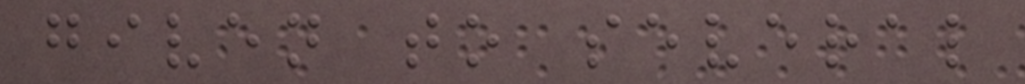given to several
